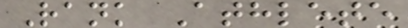Rank Athlete
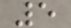5
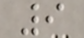9
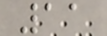11
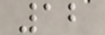12
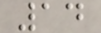14
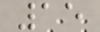15
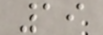19
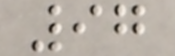97
